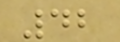42
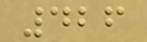426
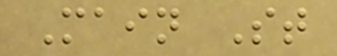Main St
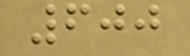600
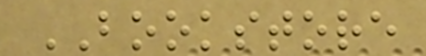BOOKSTORE
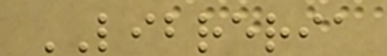LIBRERIA
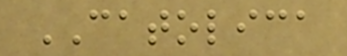CATOLICA
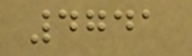4741
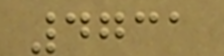4731
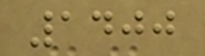1400
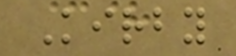Kirby
